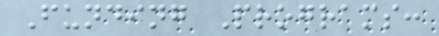Funding Programs:
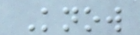Know
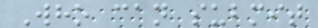Who can submit
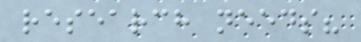research needs?
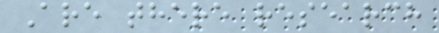Are there research
